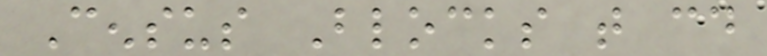Census Blocks that could
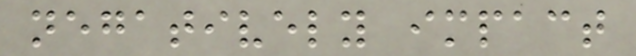negatively impact
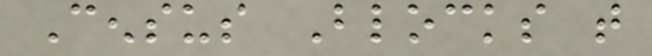Census Blocks that
